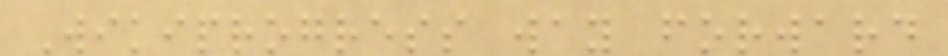Wikiprogress way forward
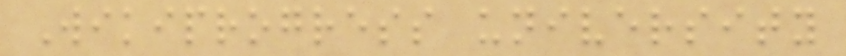Wikiprogress university
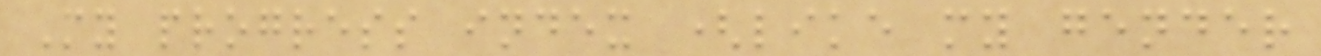My progress index (like my gender
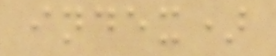index)
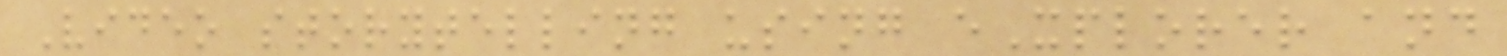Video storytelling using eXplorer and
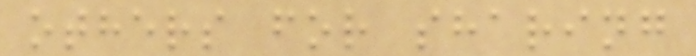others for sharing
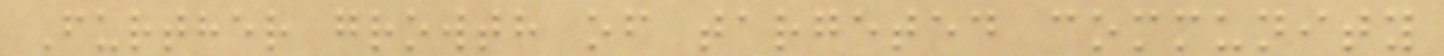Further growth of targeted community
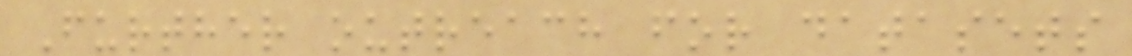Further outreach for datasets
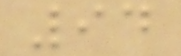94
